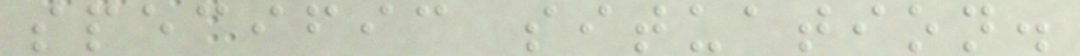specific situation.
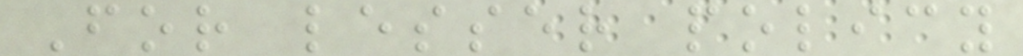For lesser policy
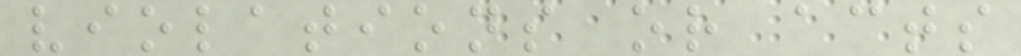violations or acts
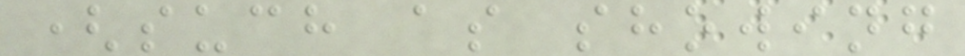(such as showing
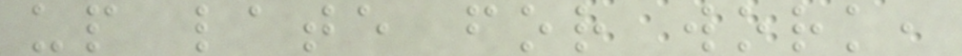up late for work,
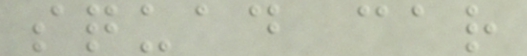squad car
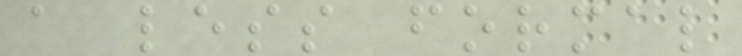a less formal
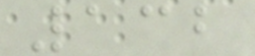132
